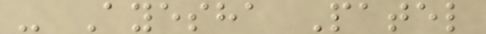- Ayesha Patel
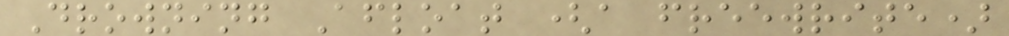Drowning Afloat (a freewrite)
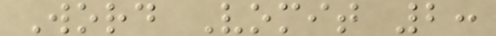Word Vomit 2:
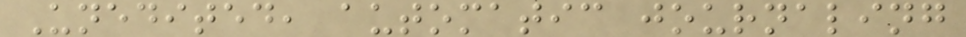Unedited, automatic journaling
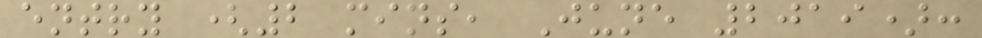entry (2 mins, June 2019):
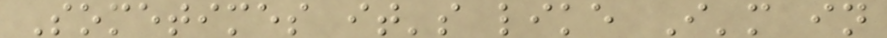Sometimes it's like I'm in
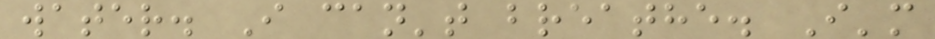water. I can't breathe. I'm
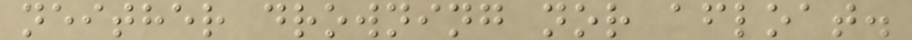neither drowning nor afloat.
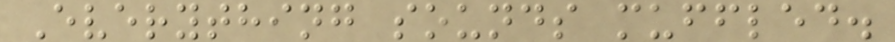Everything sounds muffled.
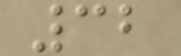32
